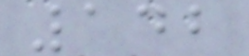142
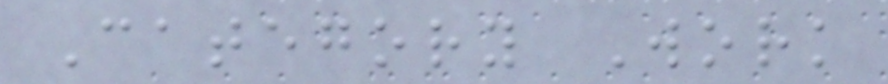Category Work
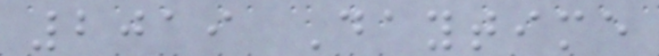2019 Daytime
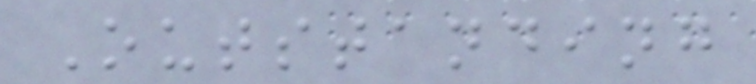Outstanding
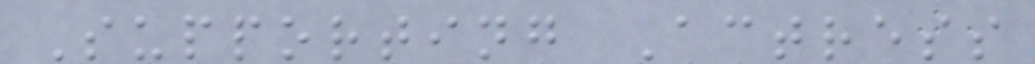Supporting Actress
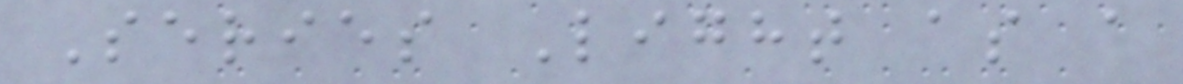Series Light as a
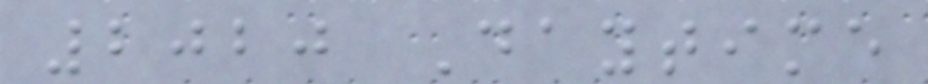2020 Daytime
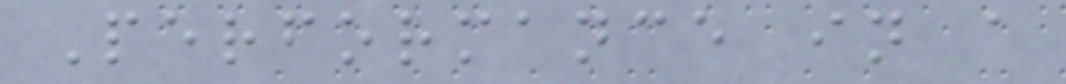Performance in a
